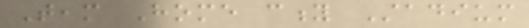Team Home city Stadium
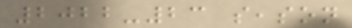2022-23 season
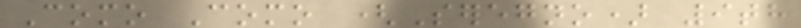Como Como (Seregno) 9th
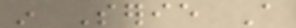in Serie A
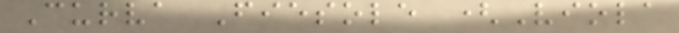Curva Fiesole (Viola
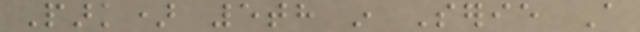Park) 5th in Serie A
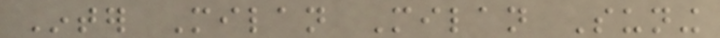Inter Milan Milan Suning
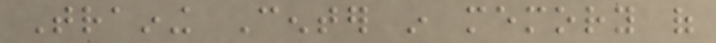Training Center in memory of
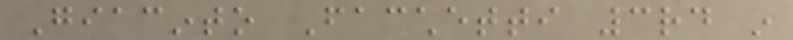Giacinto Facchetti 3rd in
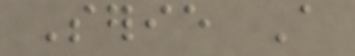Serie A
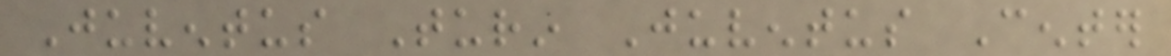Juventus Turin Juventus Center
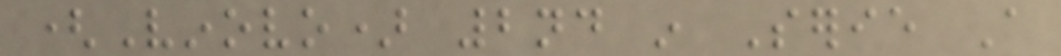(Vinovo) 2nd in Serie A
